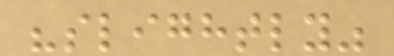"slightly"
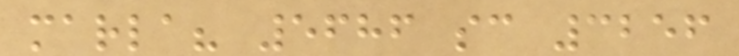marla? 5686 sc 3256
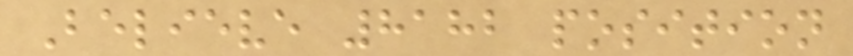Believe 8182 position
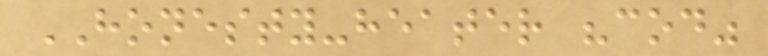HONESTY-heater "cod"
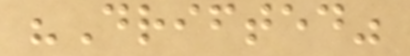"Drifted"
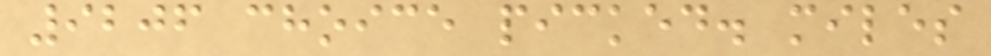9206 choice picked. miles
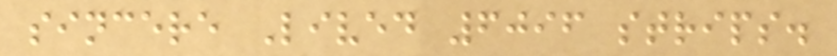sincere Lived 6096 strips.
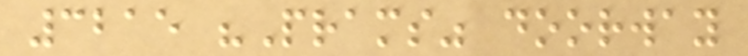3215 "Prams" doorway
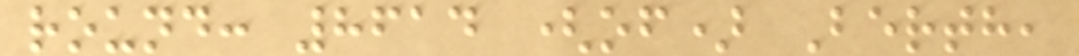round: 8614 (of) Berth,
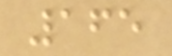165
